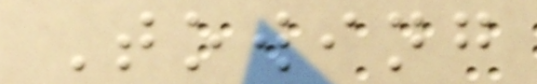Towing
